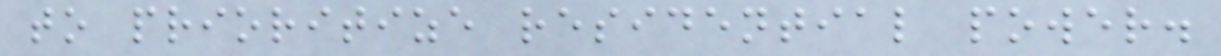to prioritize residential power.
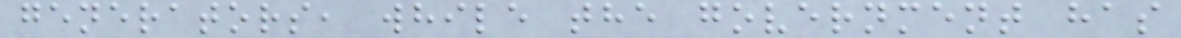generators, while the government has
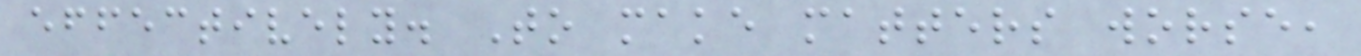effectively. To make matters worse,
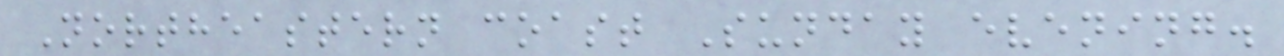Northeastern coast Sunday evening.
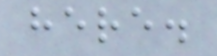here.
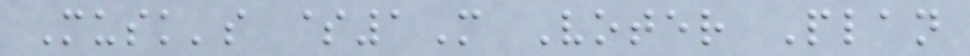Musk's $1M Voter Plan
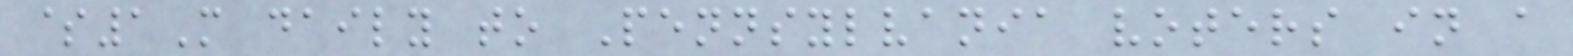$1M daily to Pennsylvania voters in a
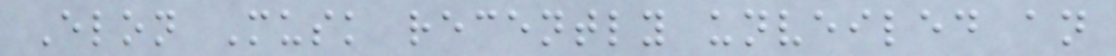Elon Musk recently unveiled an
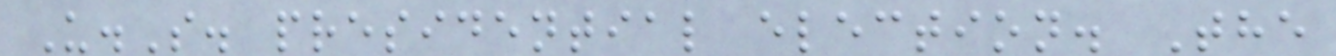U.S. presidential election. The
